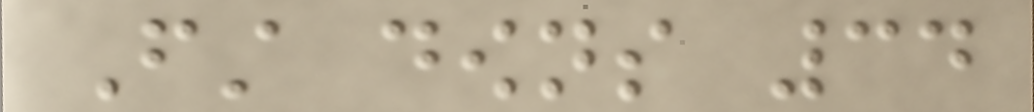First downs 34
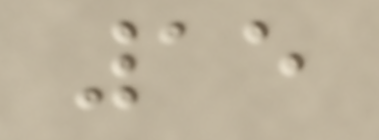15
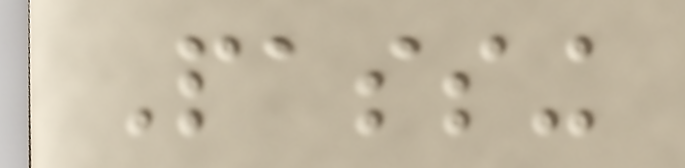Passing
